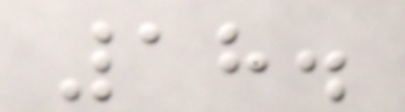18.
